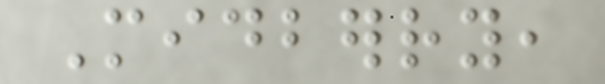Midberry,
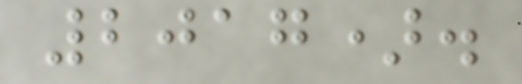2017).
